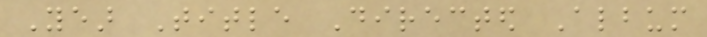Year Title Directed Album
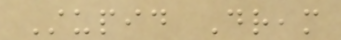Stupid Dream
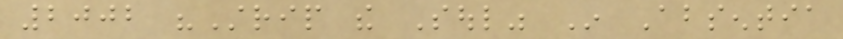2002 "Strip the Soul" In Absentia
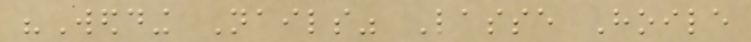"Wedding Nails" Lasse Hoile
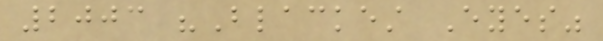2003 "Blackest Eyes"
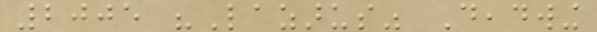2005 "Lazarus" Deadwing
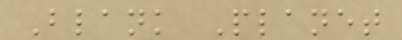Blank Planet
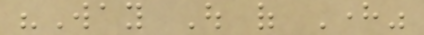"Way Out of Here"
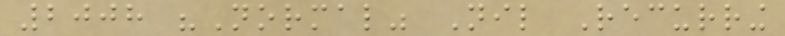2008 "Normal" Nil Recurring
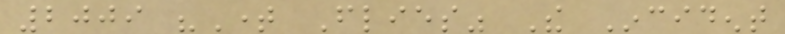2009 "Time Flies" The Incident
